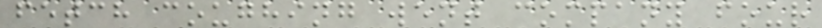fetch coughing went company four
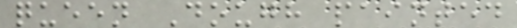queen Dough painted
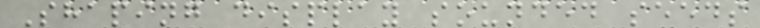Shaping display sounded seeds
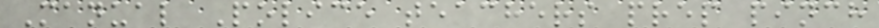Manual Police teachers prep pinch
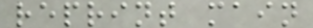reprint main
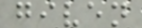given
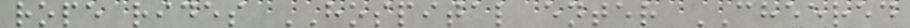rope rides HOSPITAL enter CHEERED
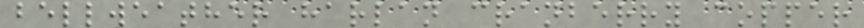bellweather harlan cranberry copper
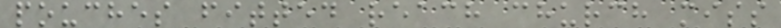pouches fitted reach church miss
